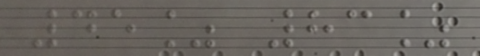45% 83%
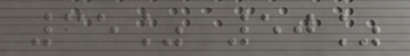35% 50%
